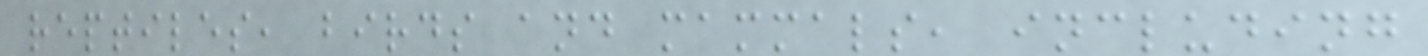reptiles, birds and mammals, including
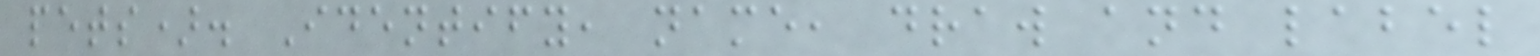pets). Identify, name, draw and label
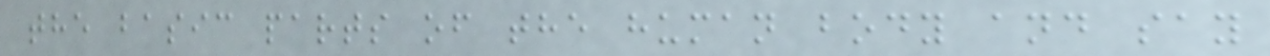the basic parts of the human body and say
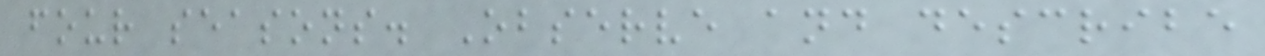four seasons. Observe and describe
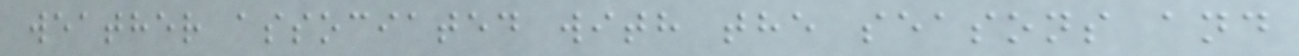weather associated with the seasons and
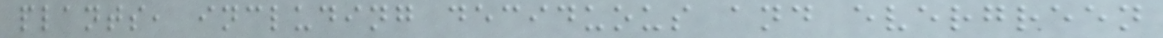plants, including deciduous and evergreen
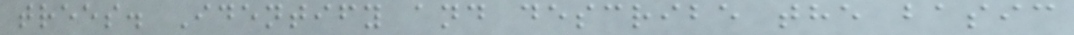trees. Identify and describe the basic
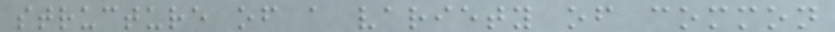structure of a variety of common
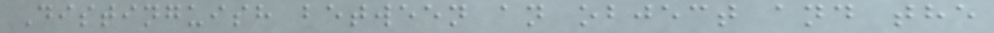Distinguish between an object and the
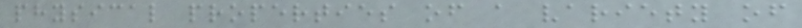physical properties of a variety of
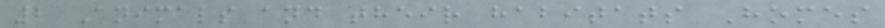2 Animals and their habitats Homes
